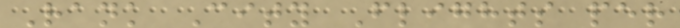Rank City Flights per
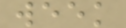week
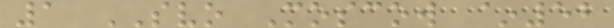1 SVO Moscow ~52
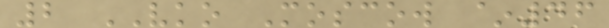2 VKO Moscow ~46
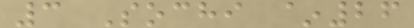3 Sochi ~26
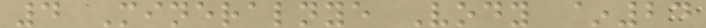4 Mineralnye Vody ~24
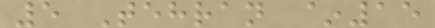5 Tehran ~15
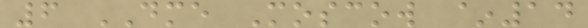6 DME Moscow ~14
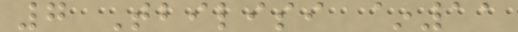7 Tbilisi ~11
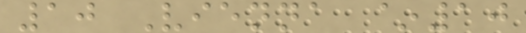10 Vienna ~10
